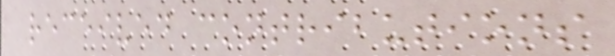received contributions
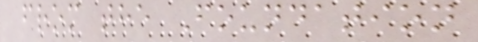from the Foundation
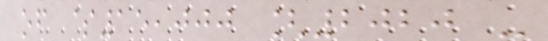of $15,000 [2020 -
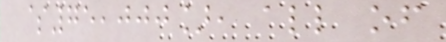$75,000], all of
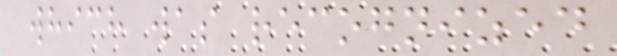which was recognized
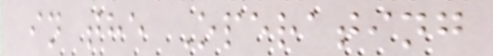in the Operating
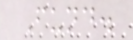Fund.
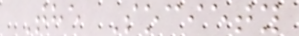The Society
